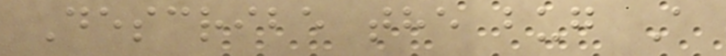Describe the bug A
